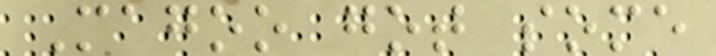Magoo got some
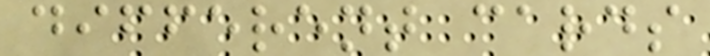different cards
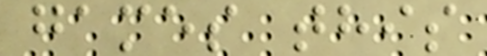games this
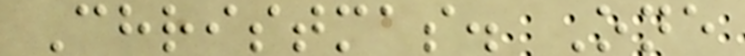Christmas. One
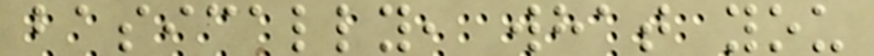basically, what you
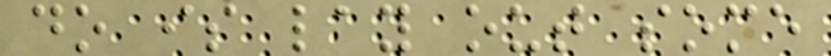do is lay out some
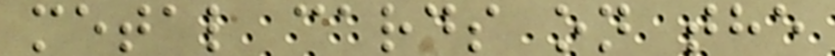metal cards on the
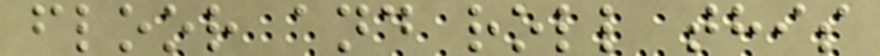floor and roll this
